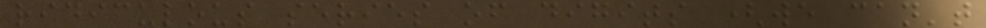ridiculous series of digits (we can't
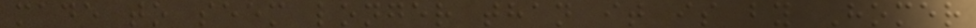made to seem longer than it is by Homer
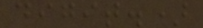digit.)
